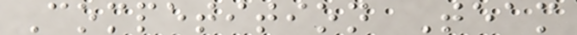Competition Team
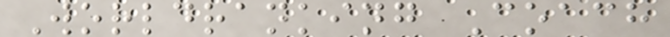Worldranking Coach
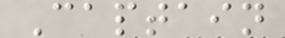Captain
